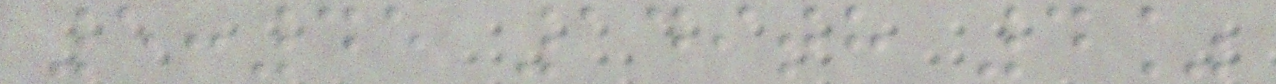5:45 149th 4%
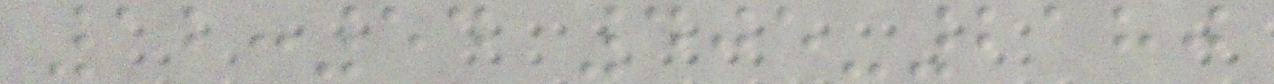12:54 405-2180
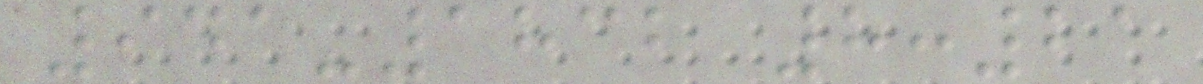941-1832 8:21
